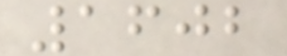1602
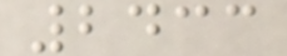2433
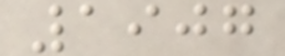1907
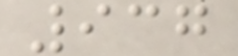937
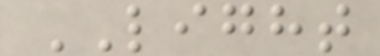LIGHT
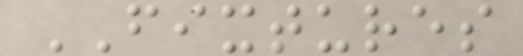FIXTURES
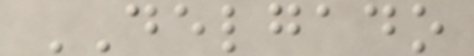DELGADO
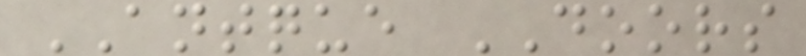ANTQUE DOORS
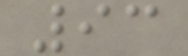93
